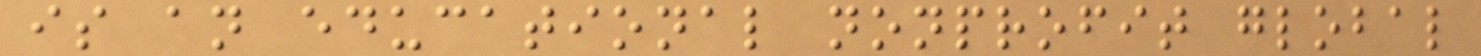is an educational nonprofit global
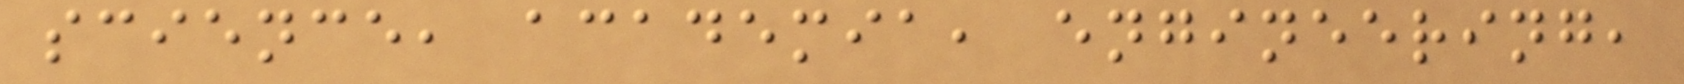science, academia, engineering,
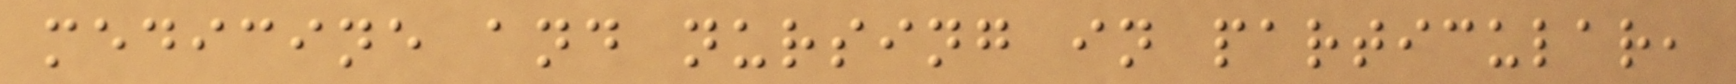medicine and nursing in particular,
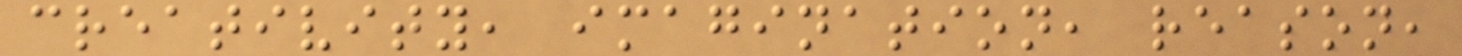creativity, imagination, reason,
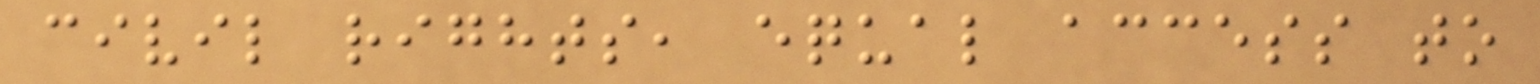civil rights, equal access to
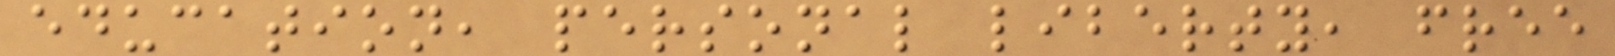education, personal liberty, free
